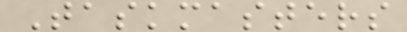Taskmasters
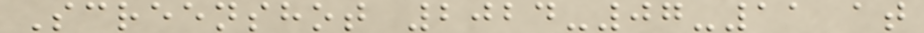Screenshot 2024-07-11 at
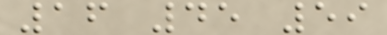16 45 59
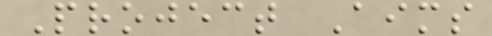Project Aims
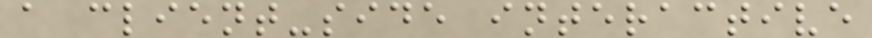a client-side interactive
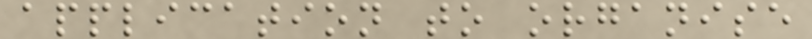application to organise
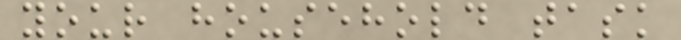your household task
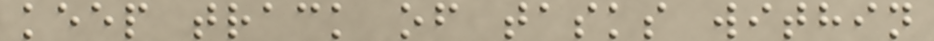keep track of tasks within
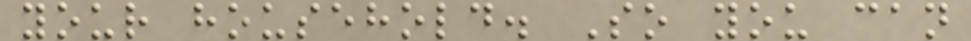your household. So you can
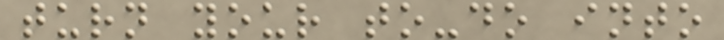turn your to-do into
